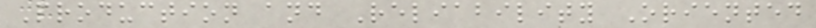Production and Reliability Oriented
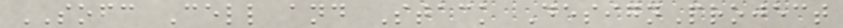SOFC Cell and Stack DesignProject
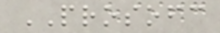PROSOFC
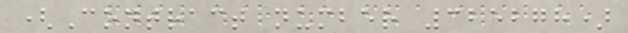(Contract number 325278)
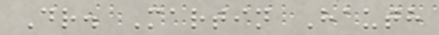Dr. Martin Hauth
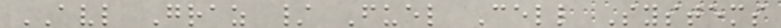AVL Graz / Fuel Cell Systems
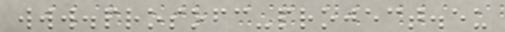www.prosofc-project.eu
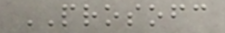PROSOFC
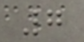7
